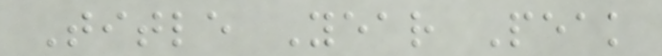Title Year Peak
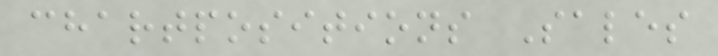chartpositions Sales
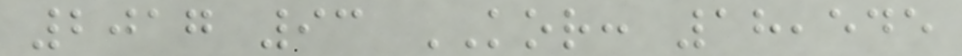2017 93 KOR: 18,545
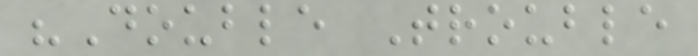"Double Trouble
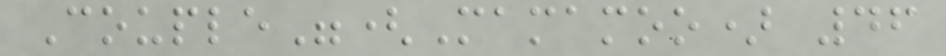Couple"(Mamamoo) 46
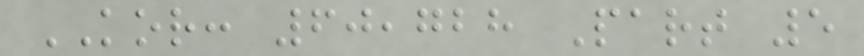KOR: 60,728 Part 5
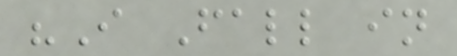"I Fall in
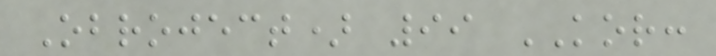Obroject) 99 KOR:
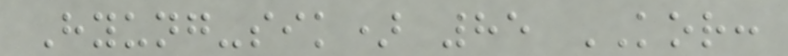Hyung-sik) 85 KOR:
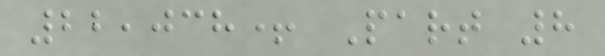22,038+ Part 8
